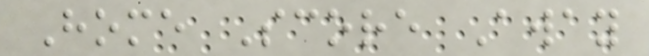Home Score Away
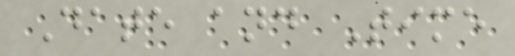Date and Time
